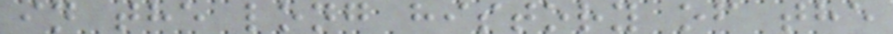in the long history of the
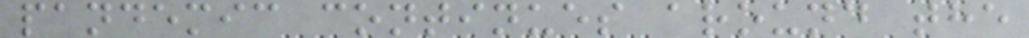pandemic continues around the
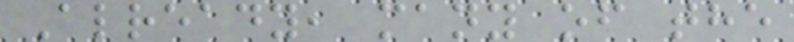Already, many of the
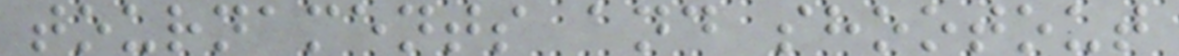tournaments and shootout
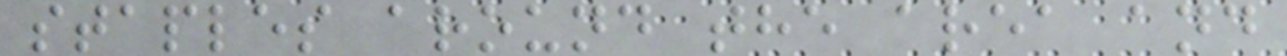staples around the area and
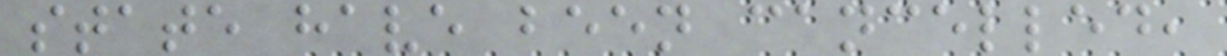state have been cancelled,
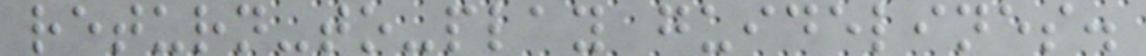return-to-play guidelines.
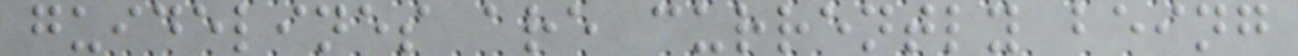guidelines are currently being
